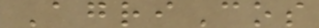AgriCos
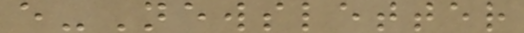e-Newsletter
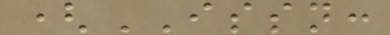(ISSN:
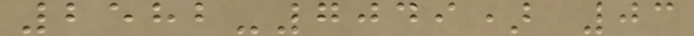2582-7049) 03
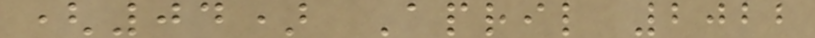(04) April 2022
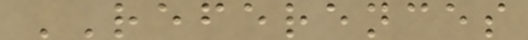REFERENCES
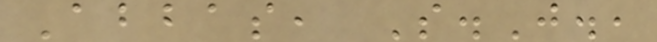Abbas, S.J.,
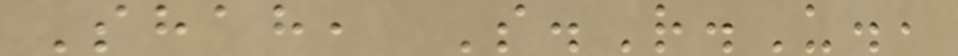Shah, S.R.U.,
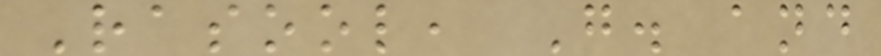Rasool, G. and
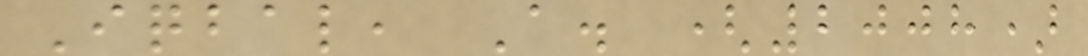Iqbal, A. (2008)
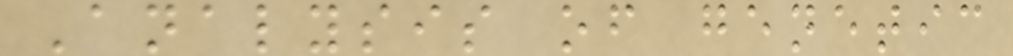Analysis of genetic
